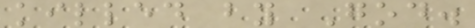killed by God.
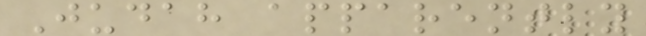Judah apparently
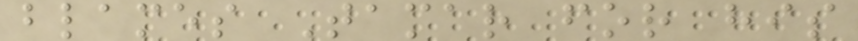blames Tamar for his
